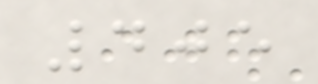405
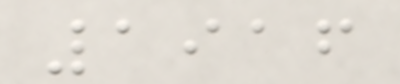1916
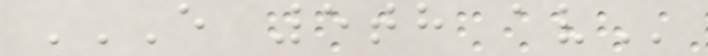E 5TH AV
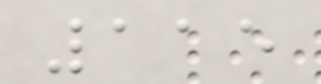115
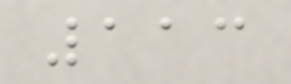113
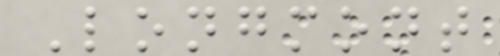Longmont
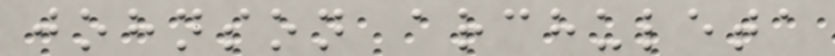johnson archuleta
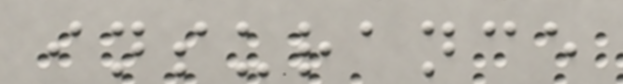insurance
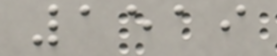1519
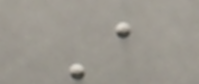A
